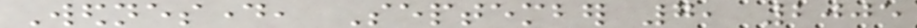Wednesday, September 7, 2005
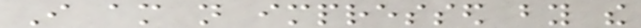I am not impressed by the
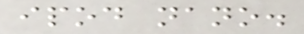ipod nano.
